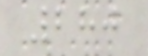280
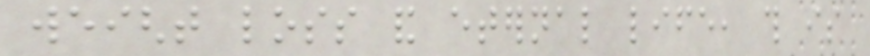weight loss and eternal life, this is
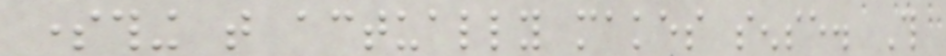something that actually makes sense. This
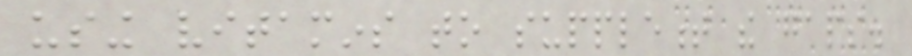using vitamins to supplement the gaps.
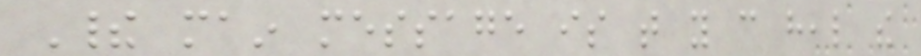Their main message is that you can heal the
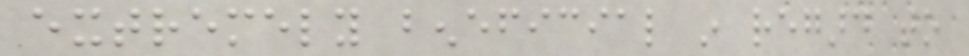extremely beneficial in regard to
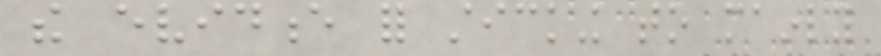the evidence for sticking to mainly
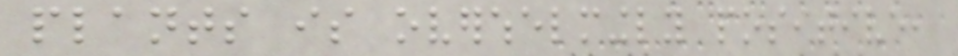plants is overwhelmingly positive,
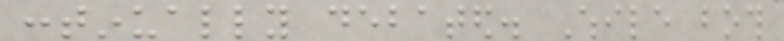continually debated. While both
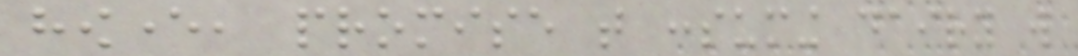however, promise that consuming dairy will
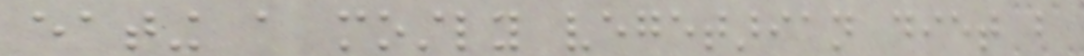eating a mostly vegetarian diet but
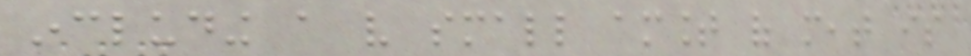including a very small amount of meat is
